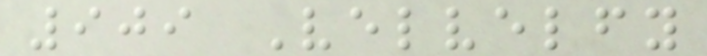909 Velvelfy
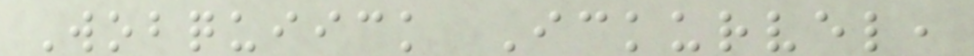Wobquiick Ickurvel,
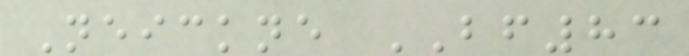Neickne BF83
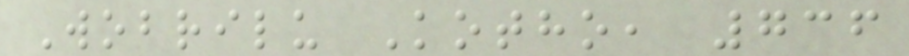Wobrilu Kotho, 736
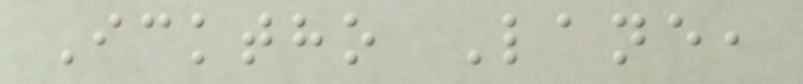Icktho Lane,
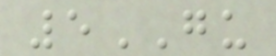5GU
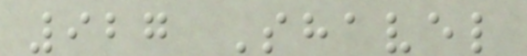927 Shavel
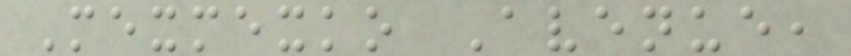Mexmexko Avenue,
